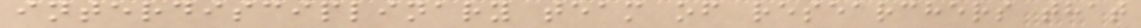interdisciplinary team of researchers that
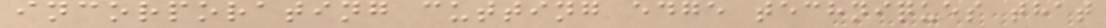incorporating cutting edge techniques that
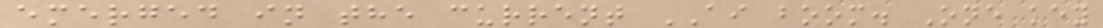emerged in the current AI boom. One key
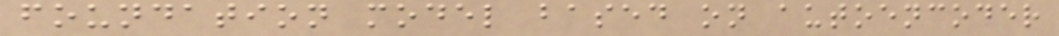foundation model based on autoencoder
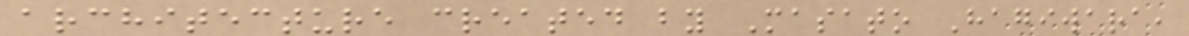architecture created by Masato Hagiwara,
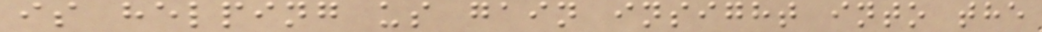is helping us gain insight into the
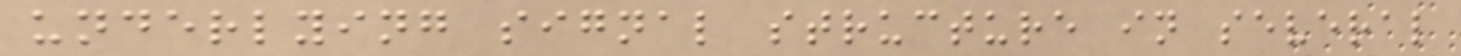underlying signal structure in several
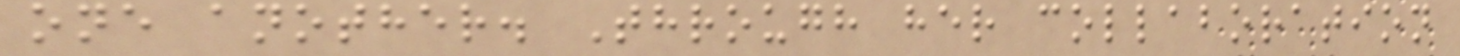one another. Through her collaboration
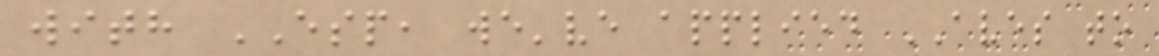with ESP, we've applied AVES to
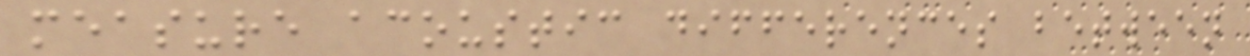measure acoustic differences between
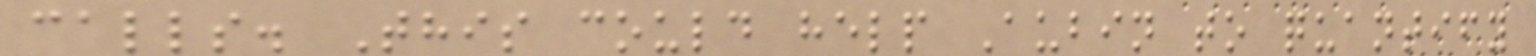calls. This could help Aubin to quantify
